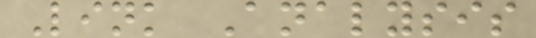Link Analysis
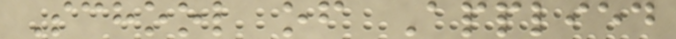School of Applied
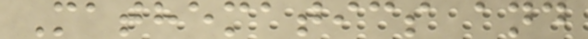Mathematics and
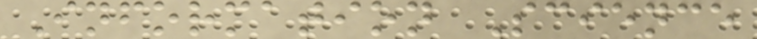Information Science
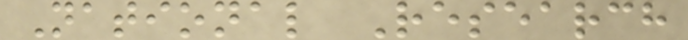National Research
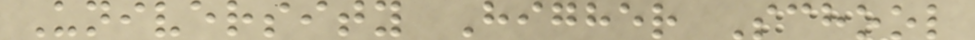University Higher School
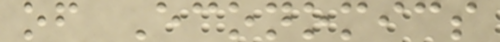of Economics
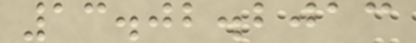13.02.2013
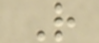R
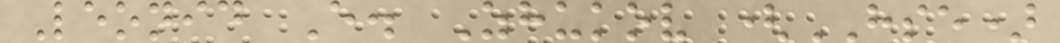Leonid E. Zhukov (HSE)
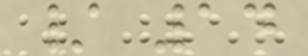/ 14
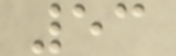53
